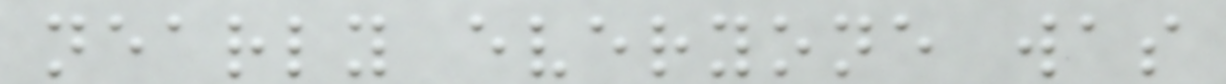nearly everyone was
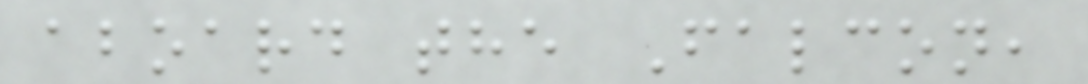aboard the Falcon,
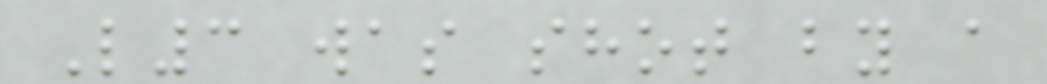L3 was shot by a
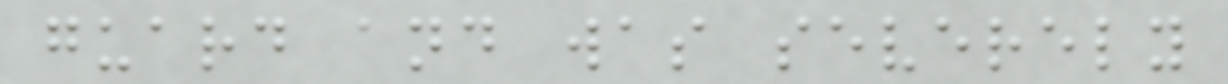guard and was severely
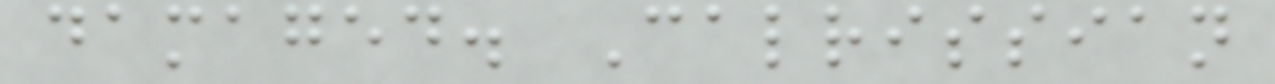damaged. Calrissian
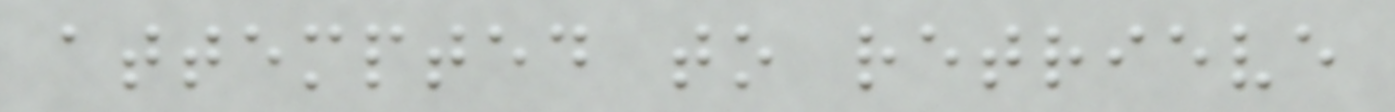attempted to retrieve
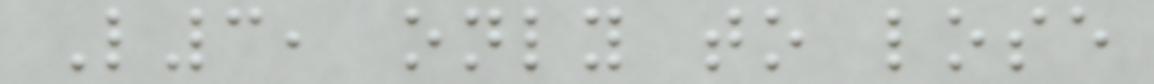L3, only to lose
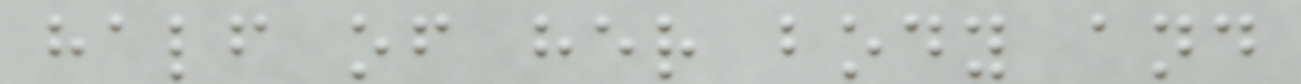half of her body and
